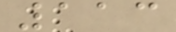113
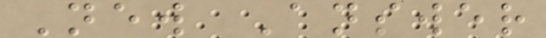New Answer
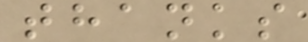thanks
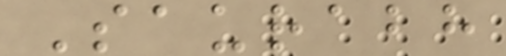Saurabh
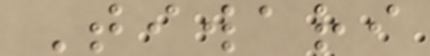Tiwari
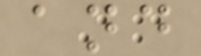and
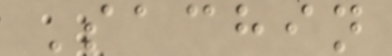Sachin
